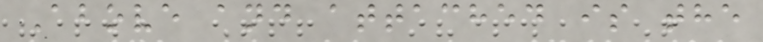Above and attached is the
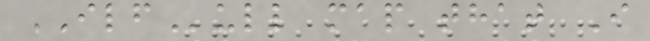ILFull map that I
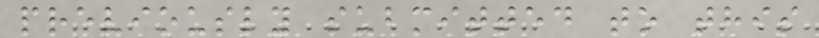previously submitted to this
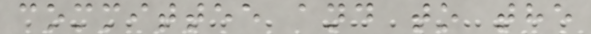committee and to the
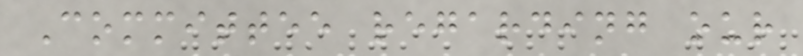Committee regarding our
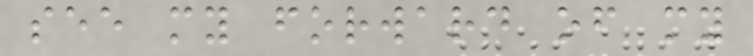see my forward of my
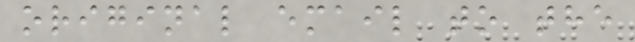original email to the
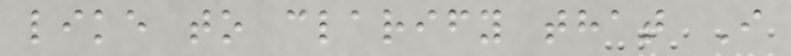like to clarify that I
